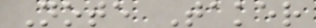Note Taker
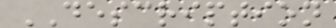DESCRIPTION
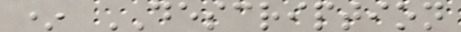* DESCRIPTION
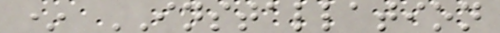* INSTALLATION
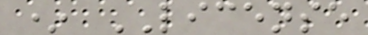* LICENSE
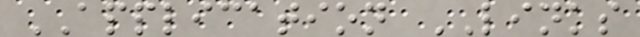APPLICATION LINKS
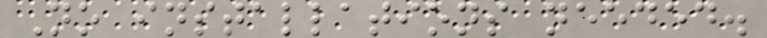No installations needed.
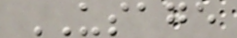USAGE
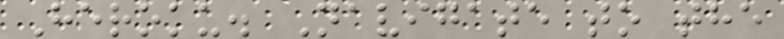Heroku. Navigate to the
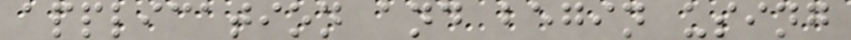application and begin using
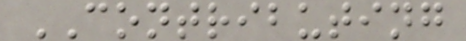CONTRIBUTING
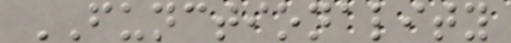FUNCTIONALITY
